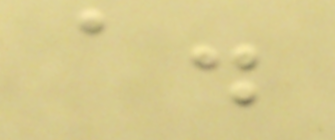a.
